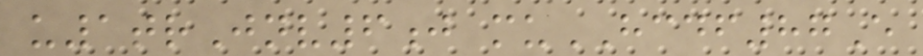u1trJnv6j muHCDF87E
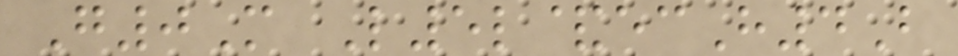G0M L5l&ecH4B
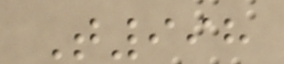T998
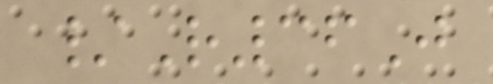/R36J
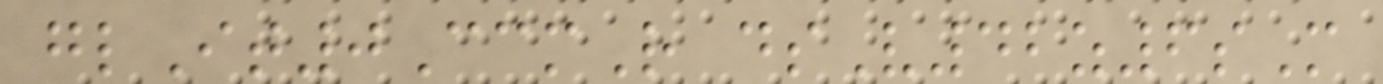glIt0CcmR dsV42z6sM
